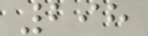298
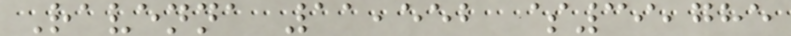Ravenna 11,552 $39,785
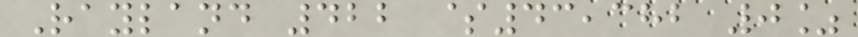Rayland 422 $43,382 0%
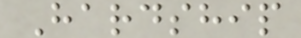Hardship
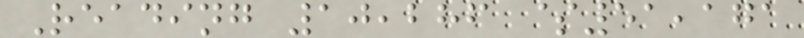Reading 10,286 $51,171
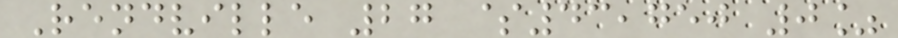Rendville 27 $43,750 0%
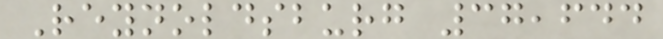Reynoldsburg 37,644
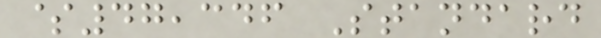$47,346 Standard
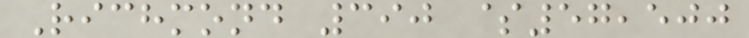Richmond 390 $57,500
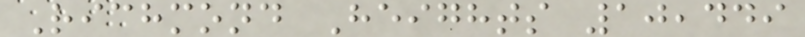Richmond Heights 10,449
